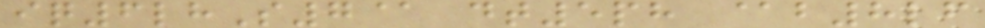iq6lhS7@ dt5ph @b8lf
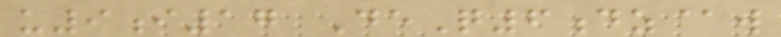u9i17 DeQ6dz@w
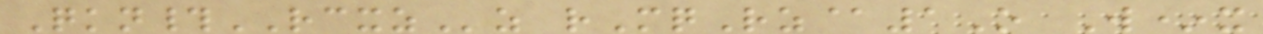Qkn#RCXZz rMqRz@1O W*x
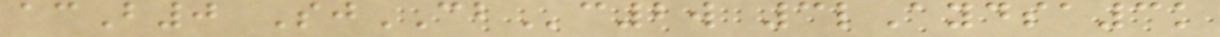acB0 SjCBc2w 3lAydsa3k
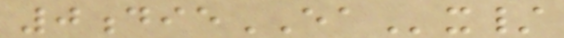0dieEAx/
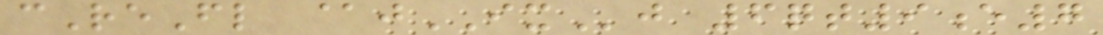cReFl @jIXj 6qt9e7
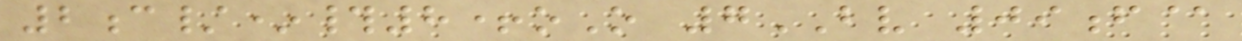2c/*#8+oO 7BV 09f@
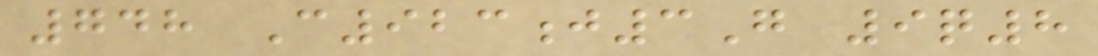748 C923j3G 9q8
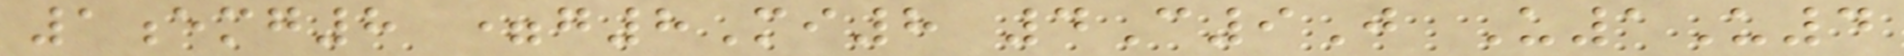1emg8 =g8Mi8 4C9J U1U4
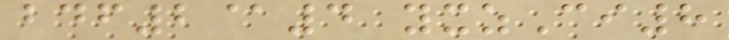bdf2@4 yxzCi8
